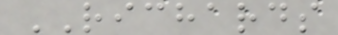RICHARDS
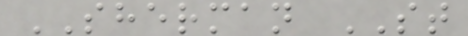SHERMAN ST
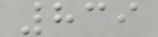839
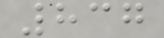837
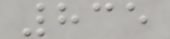835
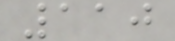110
